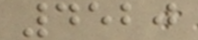4520
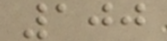100
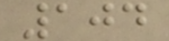104
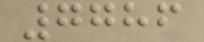7786
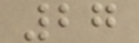27
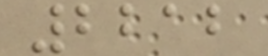2212
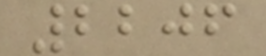2206
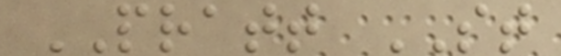PRATT ST
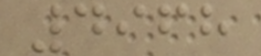4968
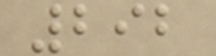292
